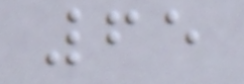65
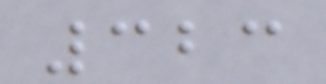323
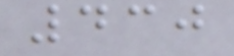430
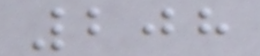208
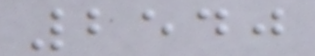2540
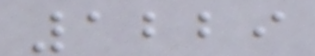1229
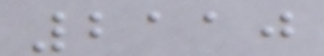2110
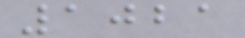1021
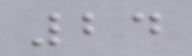24
